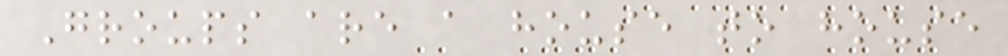Groups are a house to house
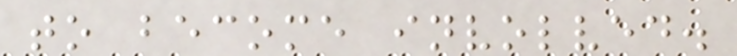to become involved.
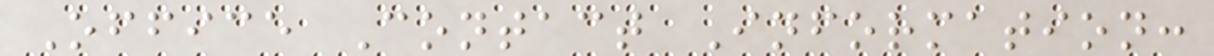Office Contact Information:
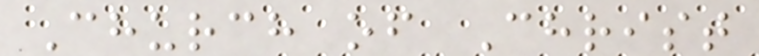Church of Christ
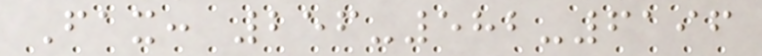Fax: 256-582-6196
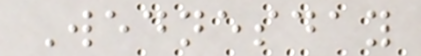Wednesday
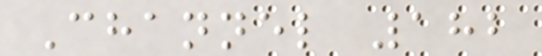Channel 182
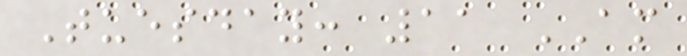Tuesday: 11 AM
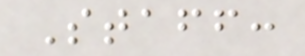Staff:
